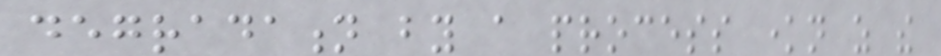degradation by a process known as the
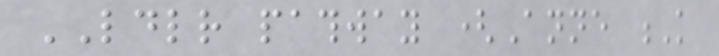LDLR pathway (Anne K
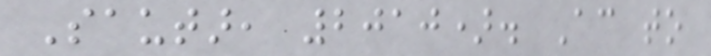Sautar, 2010). According to
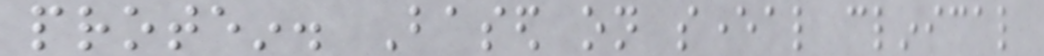protein. Based on several clinical
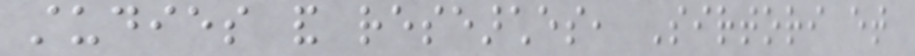studies and researches, Sirtori et
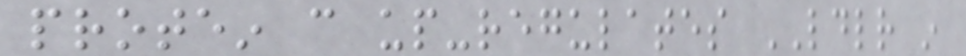protein can up-regulates LDLR in
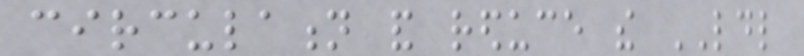circulation and reduce the LDL
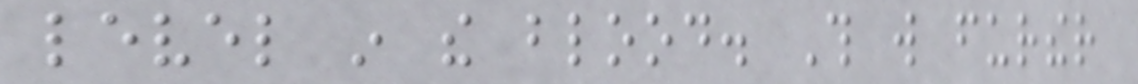level in the blood. This will further
